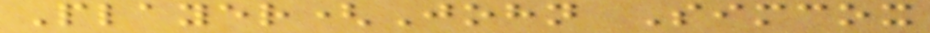Player(John Simcox
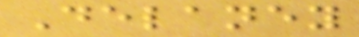Delaney
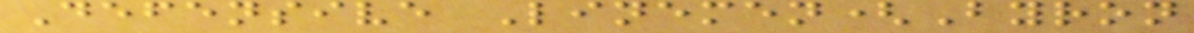Defensive Linemen(Byron
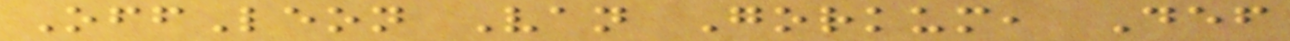OffLeon Van Gorkum, Def
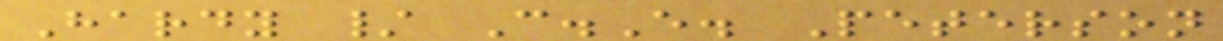Hardy / C.E. Peterson
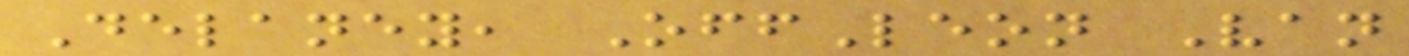Delaney, OffLeon Van
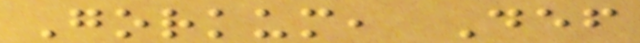Gorkum, Def
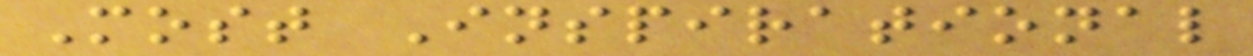Most Inspirational
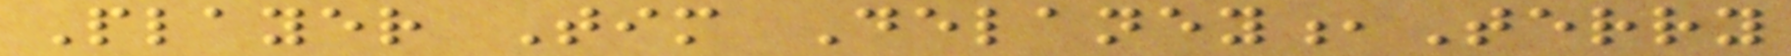Player Tim Delaney,Terry
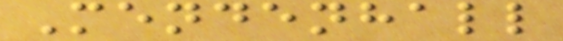Mendenhall
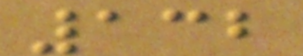132
